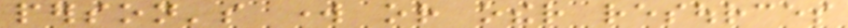person's work or other resources
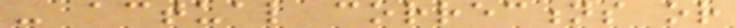- actual corrections or
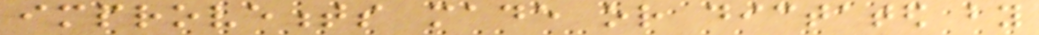improvements made or dictated by
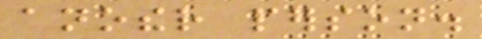another person.
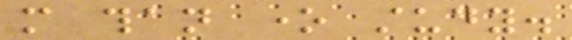more than one study.
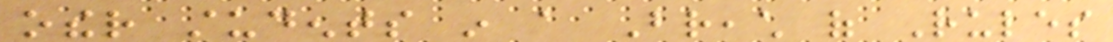other students in a Breach of Rules
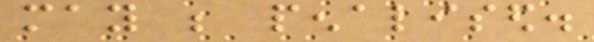may be penalised.
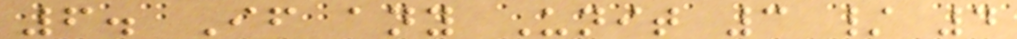6. If any Unit 3 / 4
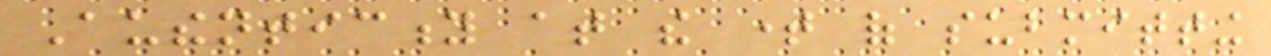Authenticity at the time of submitting
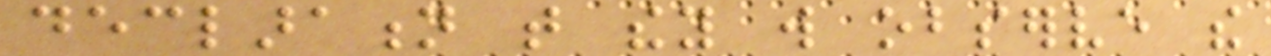declaration that they will observe the
